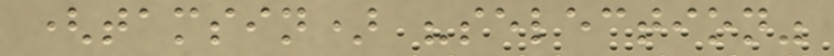(tamsin) "selection"
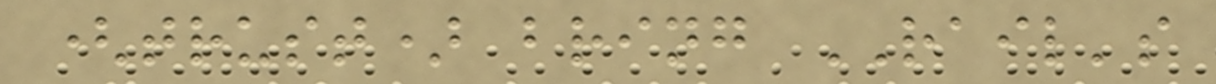(trust) bring RAIL's
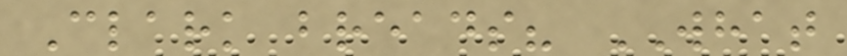Clark breads? WHAT
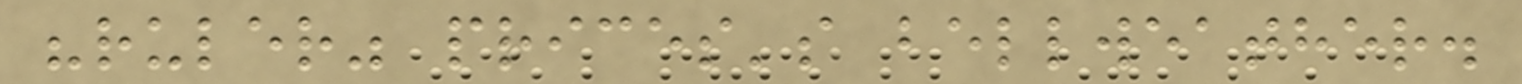"ruler" prices's bellweather.
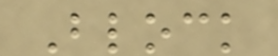Block
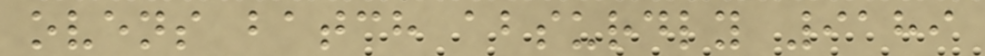ovens batch absurdly 9189
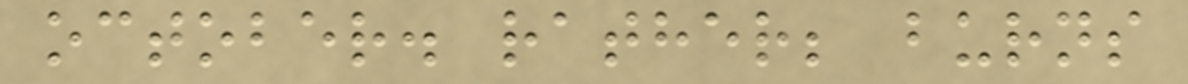october. rather; burns
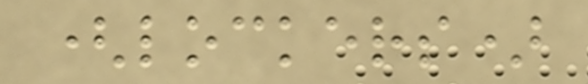(lockers)
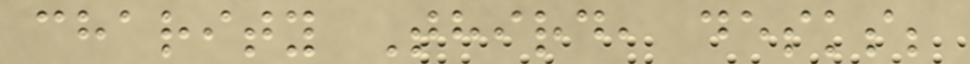charity Third, desks;
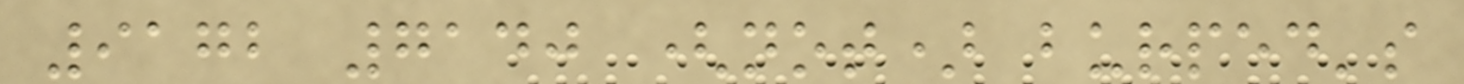9172 7140 (not) burped's
